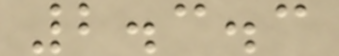2.3.3
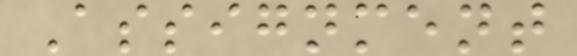Assignment
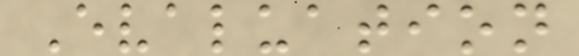Evaluation
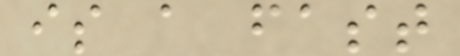is a fast
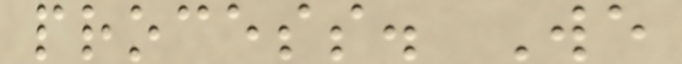process. We
